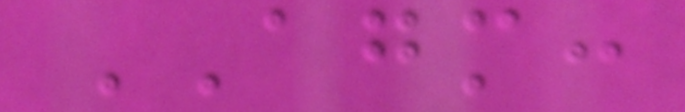AGM:
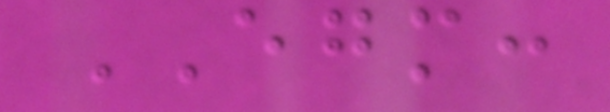EGM:
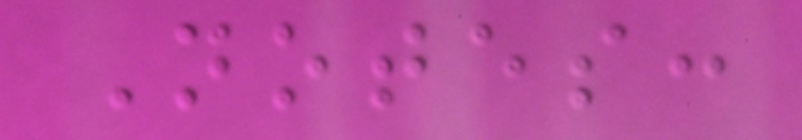Notes:
